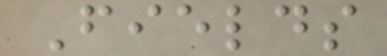Fields
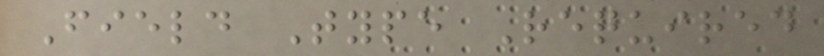Field Type Required
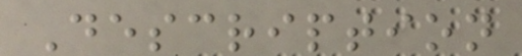Description
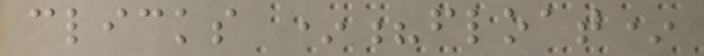clicks *?float*
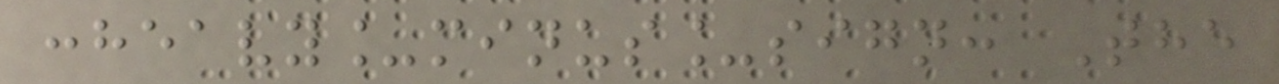:heavy_minus_sign: The
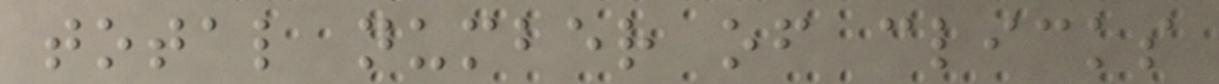total number of clicks
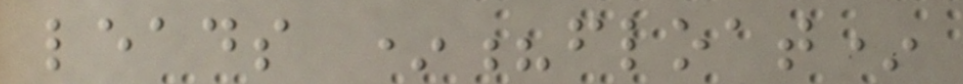leads *?float*
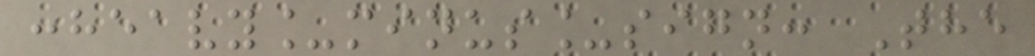:heavy_minus_sign: The
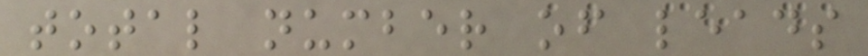total number of leads
